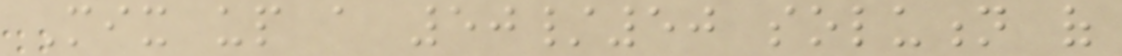Mix up a 50/50 solution of
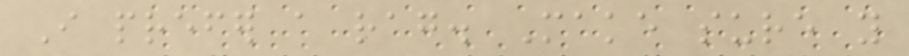I prefer a rag. Make sure you
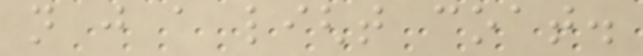not just a light coat.
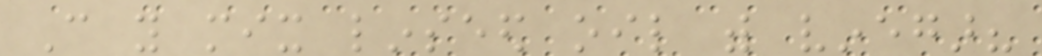Can you mix linseed oil with vinegar?
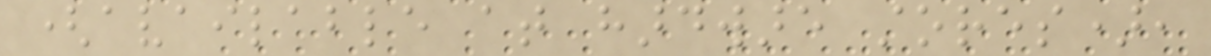(available at hardware stores),
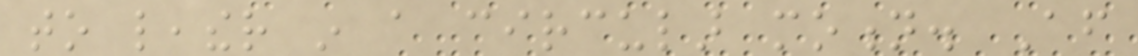to leather in a circular motion. After
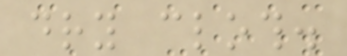dry cloth.
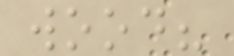wood?
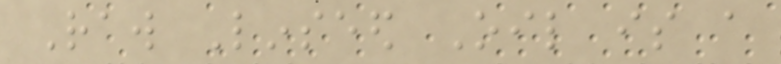Raw Linseed Oil is a
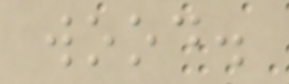wood.
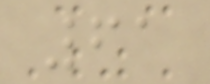61
